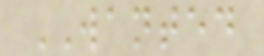WANTED
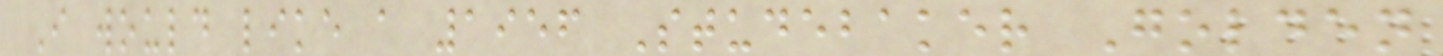I would like a 1956 Studebaker Golden
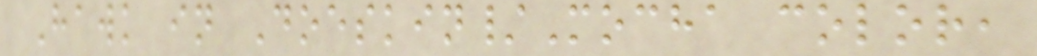Hawk in Doeskin/Mocha color,
